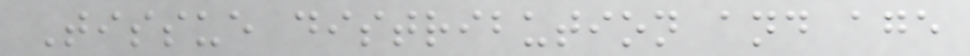Tissue distribution and age
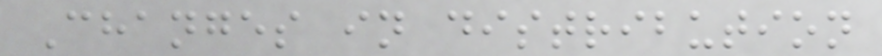Changes in distribution
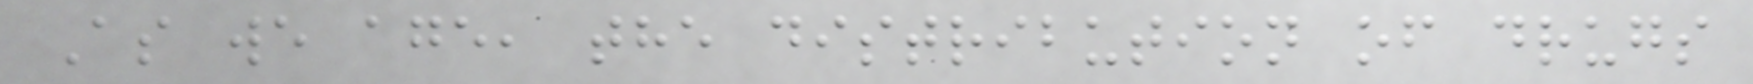As we age, the distribution of drugs
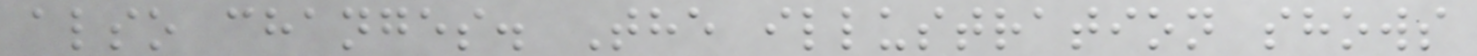also changes. The illustration shows
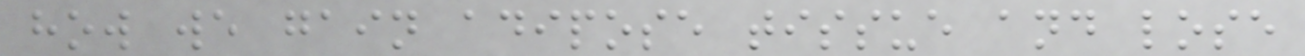how we gain adipose tissue and lose
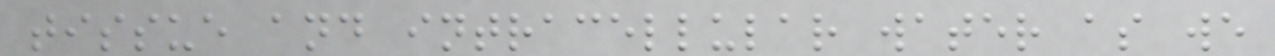tissue and intracellular water as we
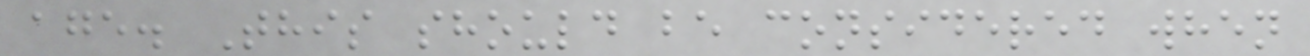age. This should be considered when
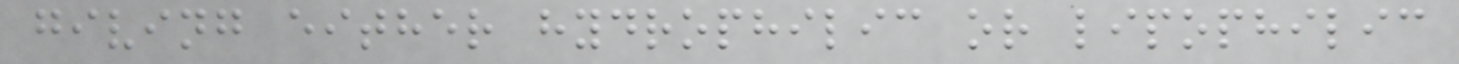giving either hydrophilic or lipophilic
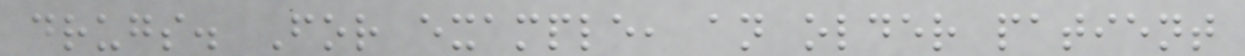drugs. For example, an older patient
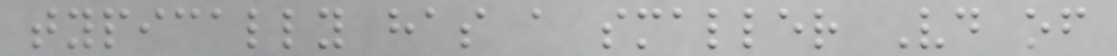typically has a smaller Vd of
